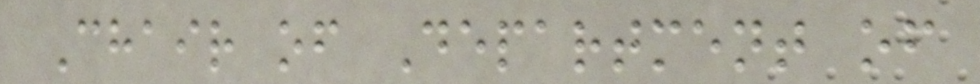Chair of Department of
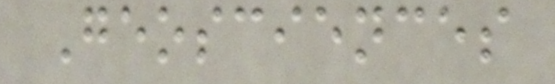Geosciences
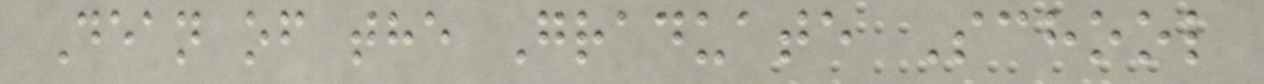Dean of the Graduate School
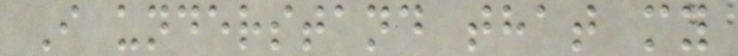I understand that my
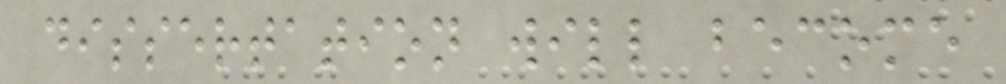dissertation will become
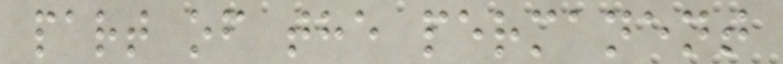part of the permanent
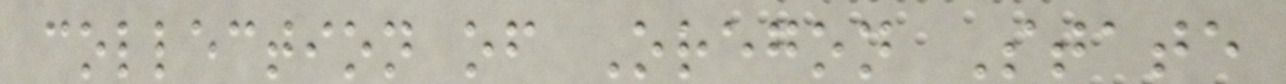collection of Oregon State
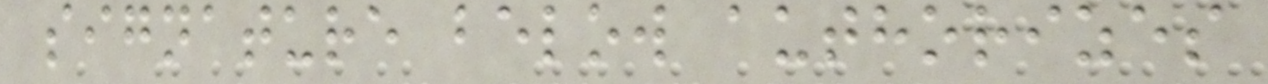signature below authorizes
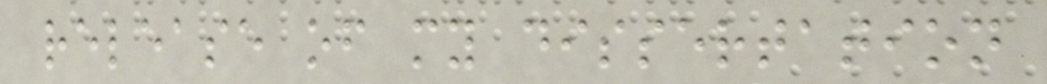release of my dissertation
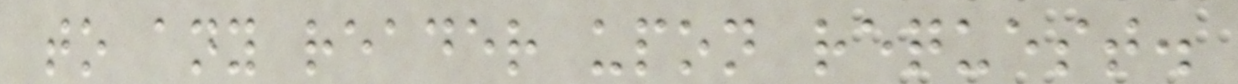to any reader upon request.
